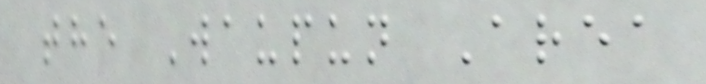the Waupun Area
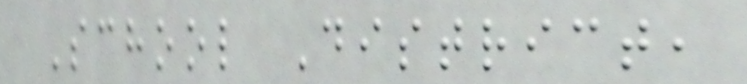School District,
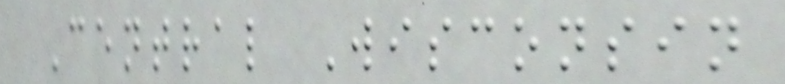Central Wisconsin
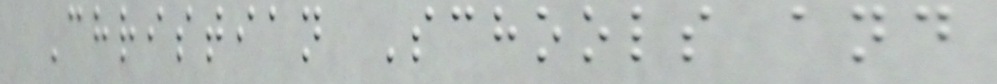Christian Schools and
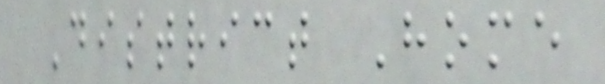District Home
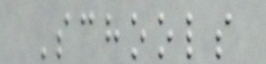Schools
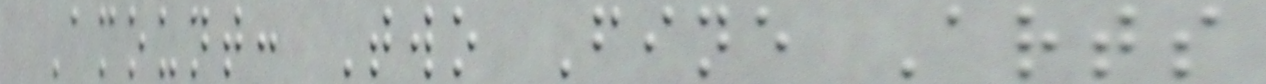Amount: Two Fine Arts
